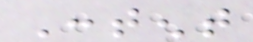Content
